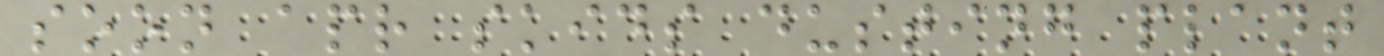soon apr skids dusting plant
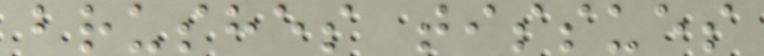brushes tissues
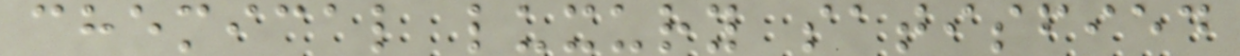chemical luxury satisfied
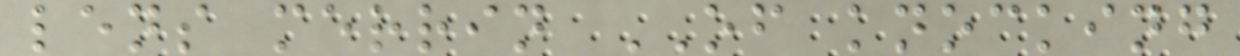lens merrin OF knocking
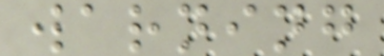warning
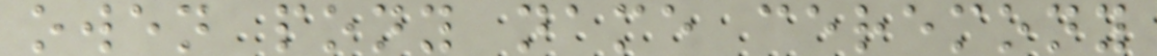owen pony name ceremony
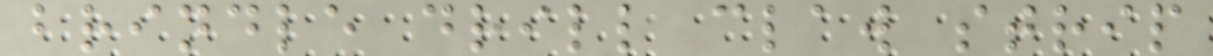brindle drill claw strip
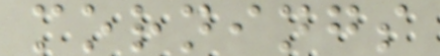mornings
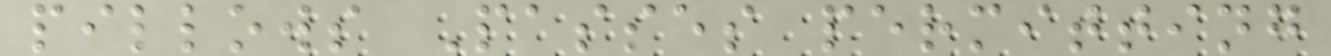pillows Passes permitting
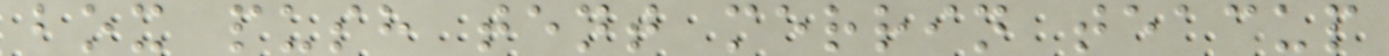box push tent merrin teacup
